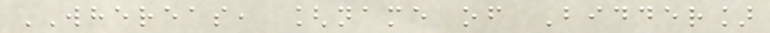WHEREAS, [name of Bidder]
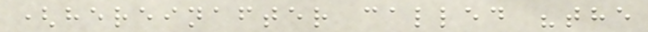(hereinafter called "the
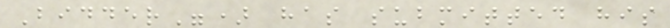Bidder") has submitted his
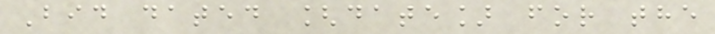Bid dated [date] for the
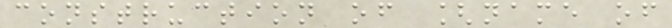construction of [name of
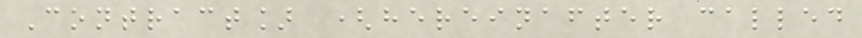Contract] (hereinafter called
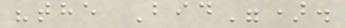"the Bid").
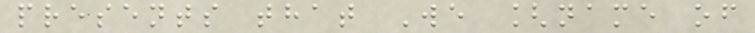presents that We [name of
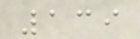139
